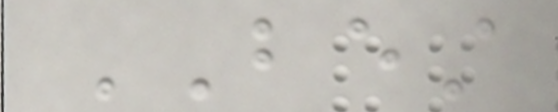BEST
